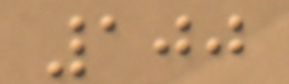100
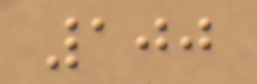100
